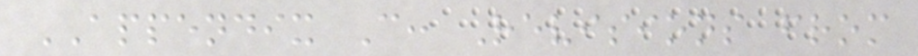APPENDIX C: Revisions from
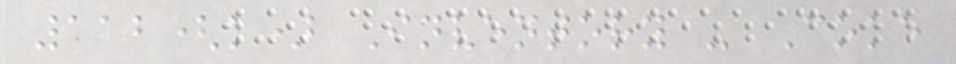112(k) Inventory - Coke
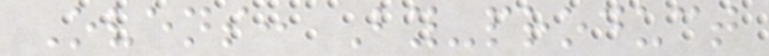Ovens: By-product
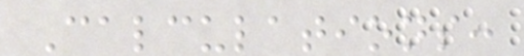Calculations:
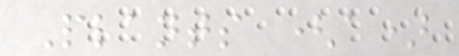Plants (a)
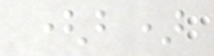(b)
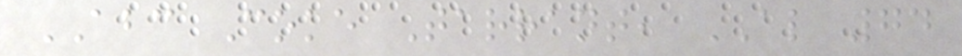ABC Coke Tarrant, AL 74
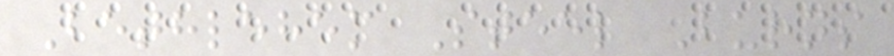Bethlehem Steel Burns
